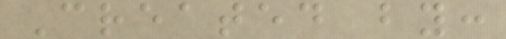Created by:
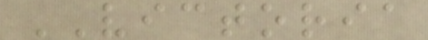VICTORIA
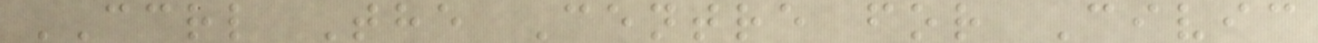CCRL The Centre for Civic
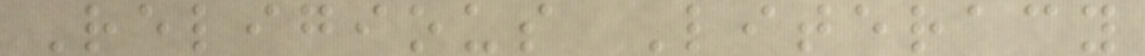Religious Literacy
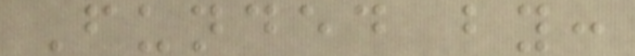Funded by:
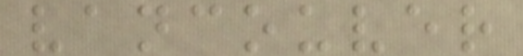vancouver
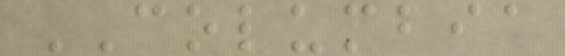COLUMBIA
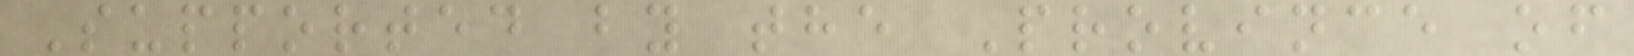Supported by the Province of
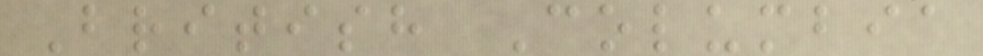British Columbia
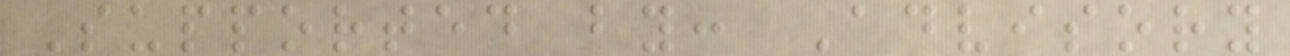Supported by: Advisory
